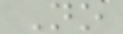No
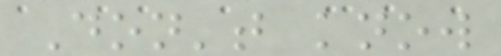Don't know
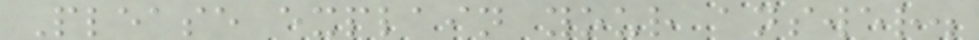Please explain your answer.
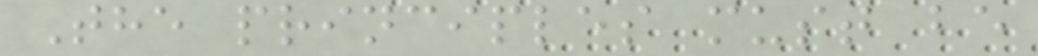The principles must be
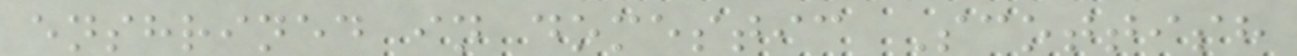enshrined in domestic Scottish
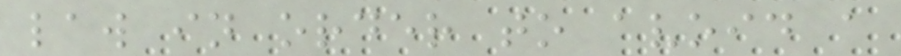law in order to avoid a
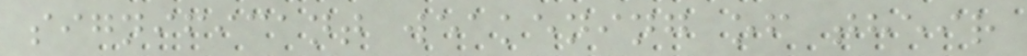significant weakening of their
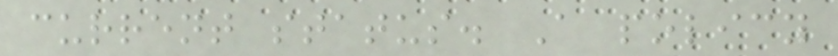current status. A policy
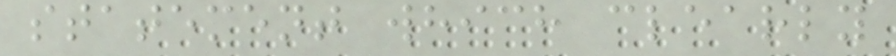statement which clearly
